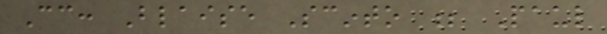Cc: Blaise Scinto ; Paul
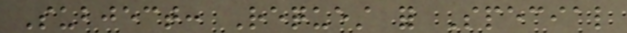Subject: Request for Special
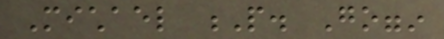Michael P. Goggin
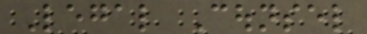Legal Counsel
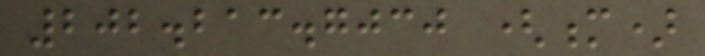202.213.7030 (m)
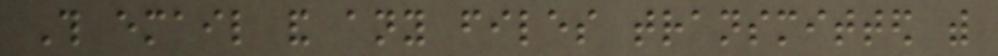This email and any files transmitted with
